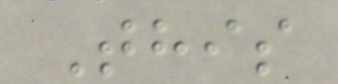This
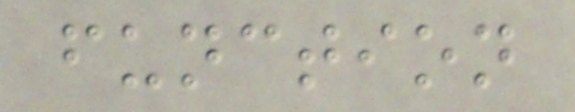function
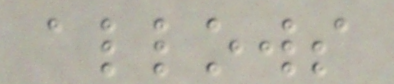allows
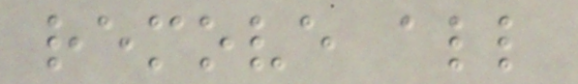remove all
